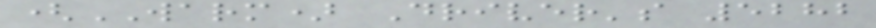(WARM) Driver's 5282
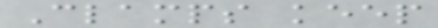Clamps keep
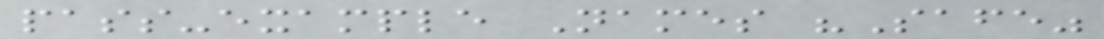pass-example Names "Safe"
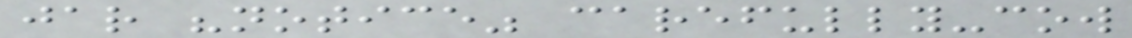jar "notice" carefully-cow
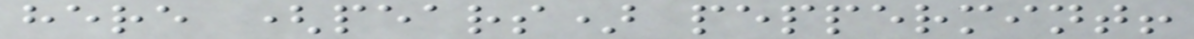here (pears) peppermint!
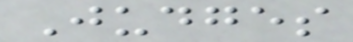Judges
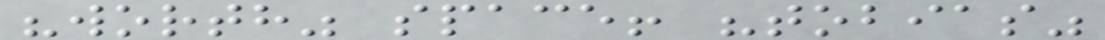"worth" space! "tobias"
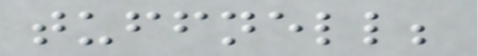tuffnell;
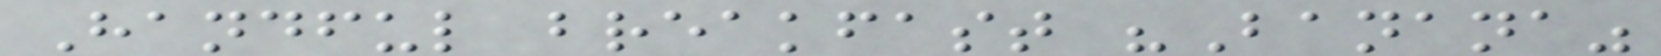Handful breakfast "Banana"
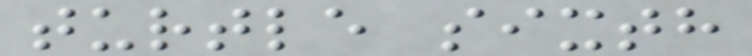turtle sixth
